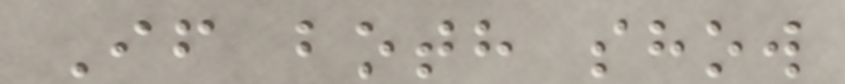If both show
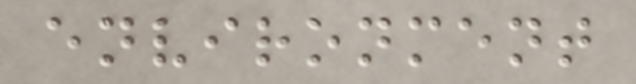environment
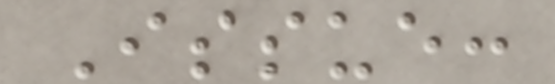Issue:
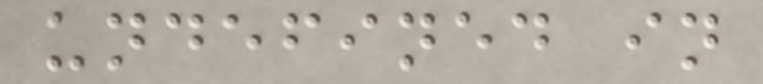undefined in
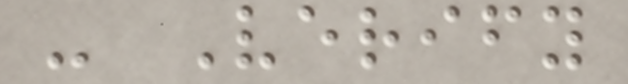- Verify
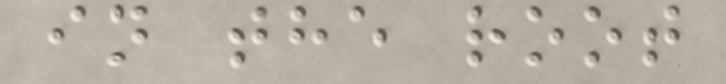in the root
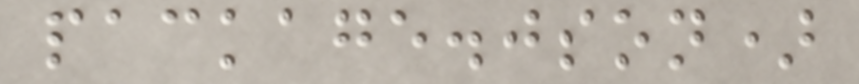package.json)
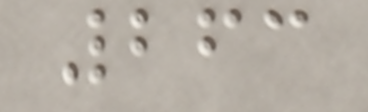263
